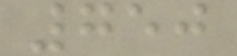750
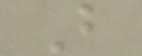B
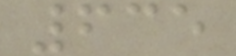635
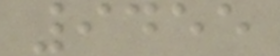9455
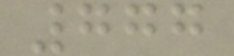777
